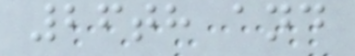26th and
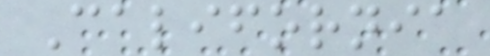California
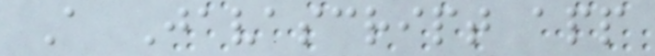A Javascript app
